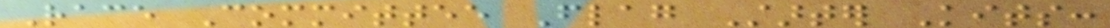Race Committee Flag Starter Kits:
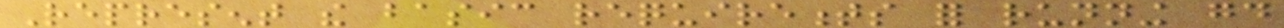Represent the basic requirements for running good
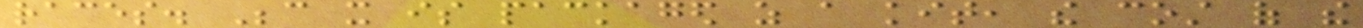races. Because it is packaged as a kit, the cost of the
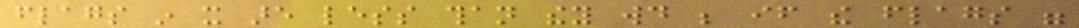flags in it are less than they would be if the flags were
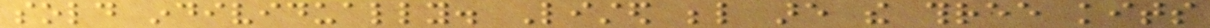sold individually. Listed below are the three kits
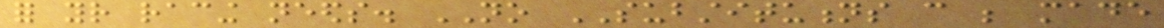for your racing needs. NO SUBSTITUTIONS can be made
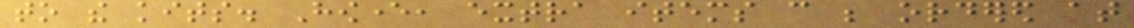to the kits. However, extra items can be ordered at
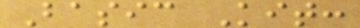Basic Kit:
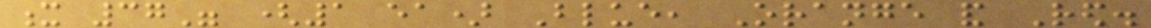x 37" (1 ea) Blue, Orange and Red.
